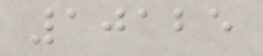10125
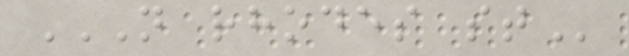N RHODES ST
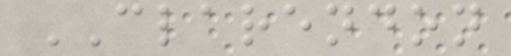CLARENDON
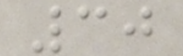30
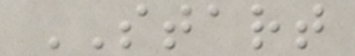START
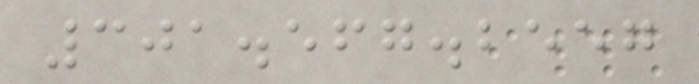301.567.2557
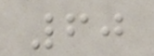60
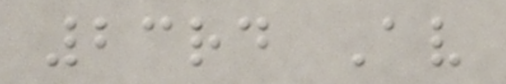23rd Av
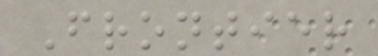Frontier
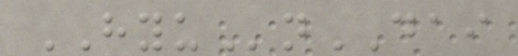HYUnDAI
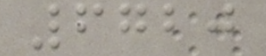6720
